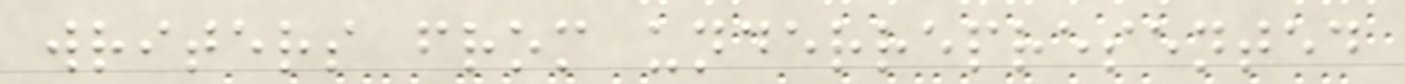writers from underrepresented
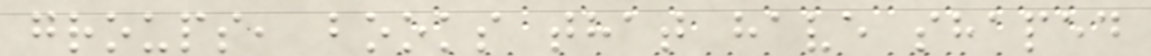groups, books that have shaped
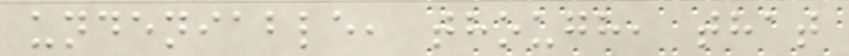undeniable, though, that
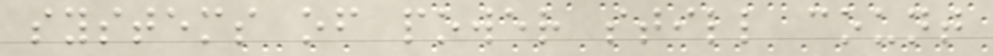systems of power still count
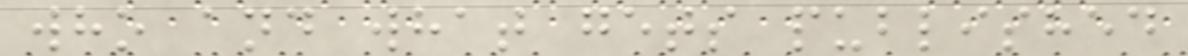who and what gets published
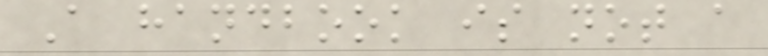A handbook is not a
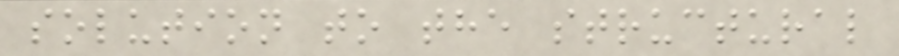solution to the structural
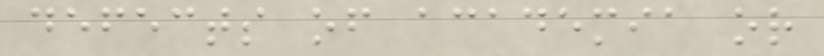defects of academia or
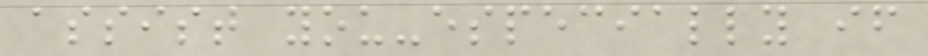assist you-especially if
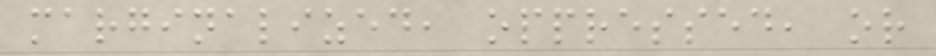marginalized, oppressed, or
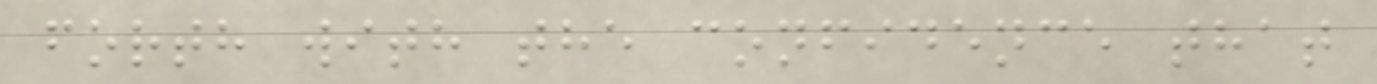forth with the confidence that
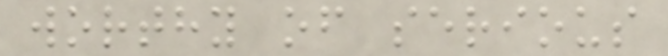worthy of serious
